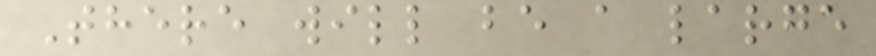There will be a large
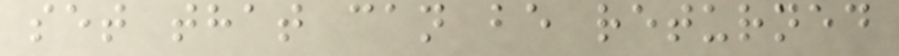set that can be returned
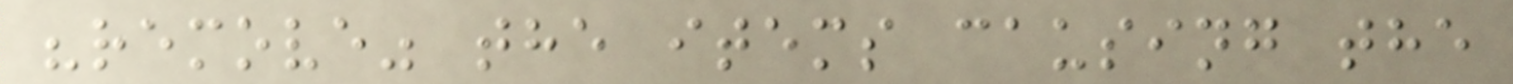"remove" the items causing the
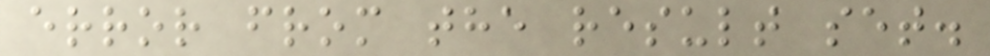error from the result set.
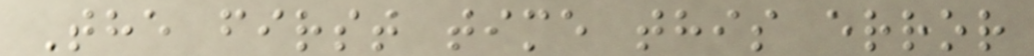The first time this error
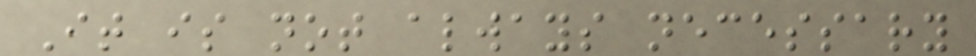It is not always necessary
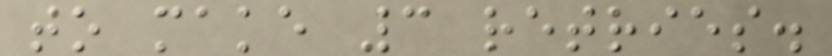to make 3 retries.
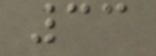33
